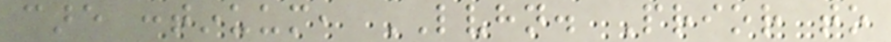care continuum, LVHN. Prior to
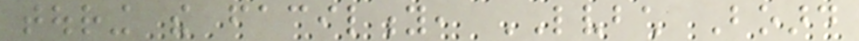touring the facility, LVBCH Board
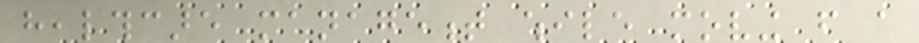healthcare management while moving from a
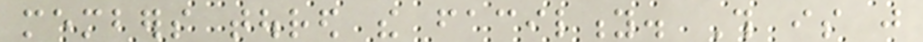members toured the facility. This is just
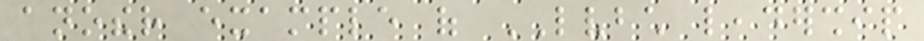another example of LVBCH leadership
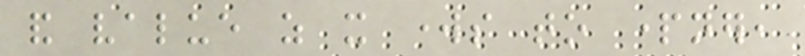and value as it works to partner,
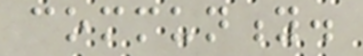community.
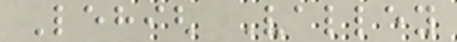Lehigh Valley
